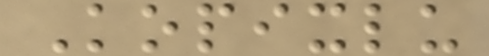Kopixlu
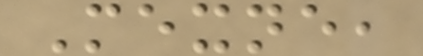Mexne,
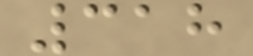318
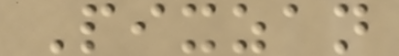Pixzan
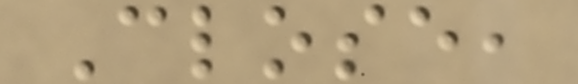Close,
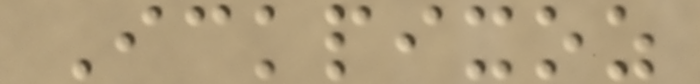Ickpixoz
